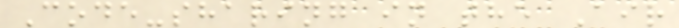Code-sharing in the Air
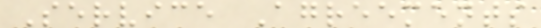Service Agreements
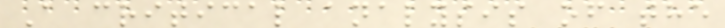A critical analysis of the
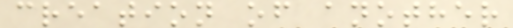creation of another
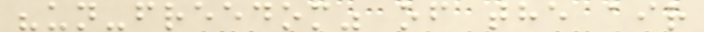"un-freedom" of the air
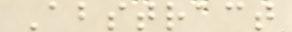Abstract
